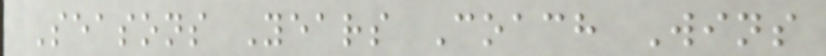Seasons Years Coach Wins
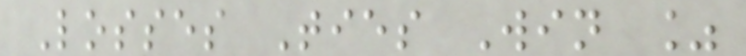Losses Ties Win %
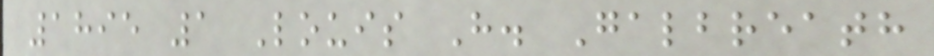1895 1 Louis H. Galbreath
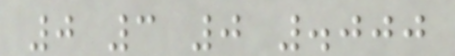0 3 0 .000
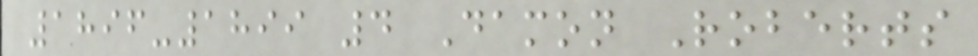1896-1899 4 Damon Roberts
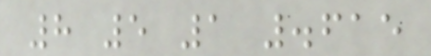8 5 1 .615
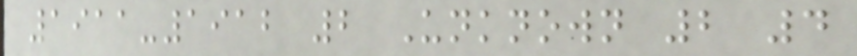1911-1912 2 Unknown 2 4
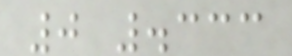0 .333
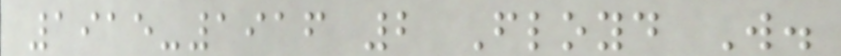1915-1916 2 Floyd W.
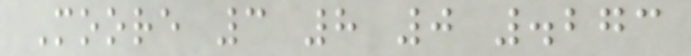Moore 3 8 0 .273
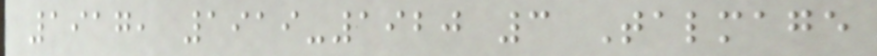1917, 1919-1920 3 Talmage
